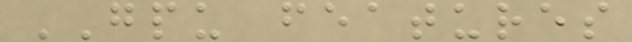GPU features
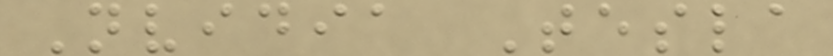Nvidia Tesla
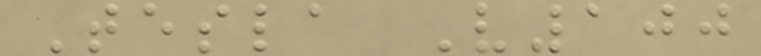Tesla V100
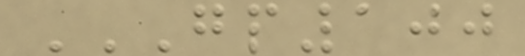GP100
